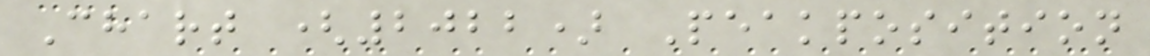Chart (2022) Peakposition
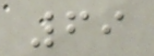69
